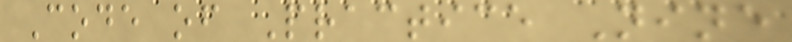Code of Practice Nine
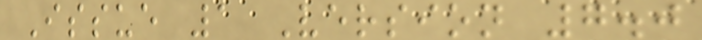Issue 1 Version 7.0
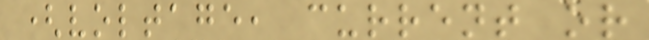(voltage, current or
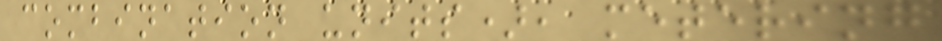combination units), metering
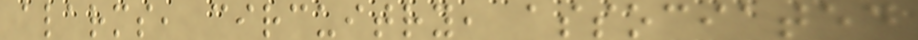alarms, circuitry, associated
